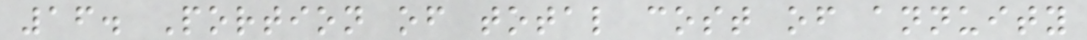16. Portion of total cost of annuity
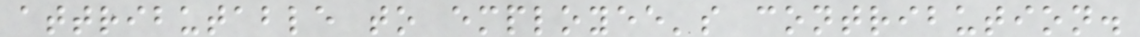attributable to employee's contribution.
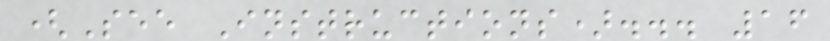(See Instructions)... 16
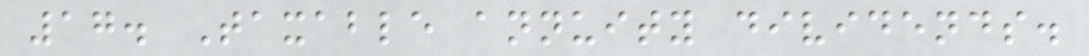17. Taxable annuity dividends.
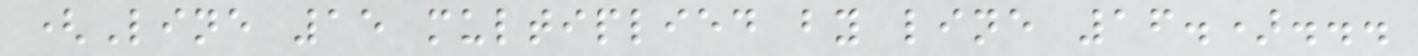(Line 15 multiplied by line 16.)...
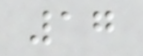17
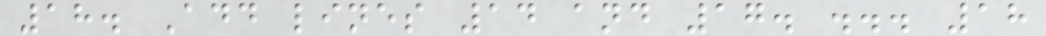18. Add lines 14 and 17. ... 18
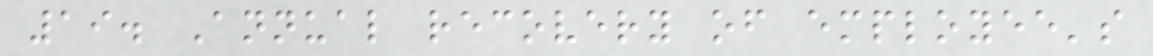19. Annual recovery of employee's
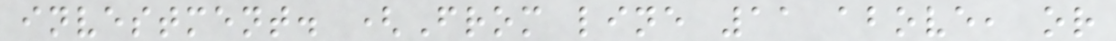investment. (From line 11 above, or
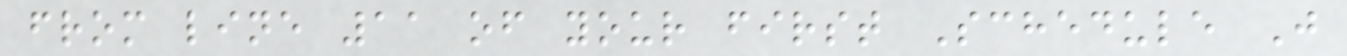from line 11 of your first Schedule J
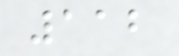112
